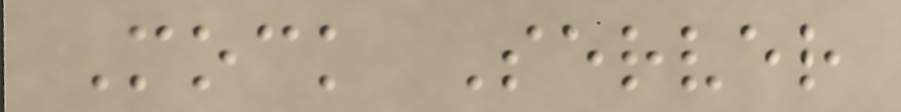Mock Server
